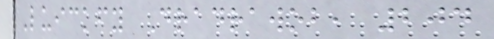Luickfy Dradrawob, 204
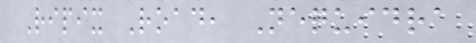Ripix Road, Nequidra
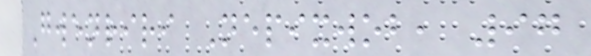Gwenriri Nepixwob, 97
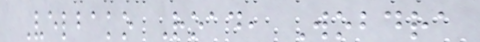Velbako Road, Wobdra
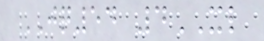JQ54 4XL
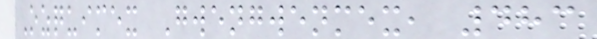Ozquimex Gwengwenmex, 483
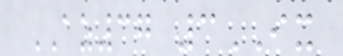AZ37 3IX
